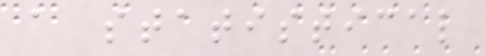a statistical
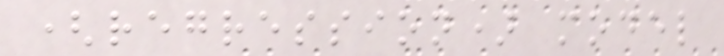(regression) model
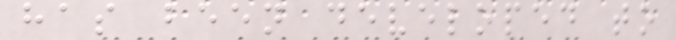has been developed to
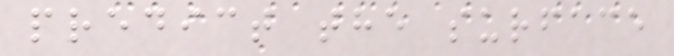predict the surface
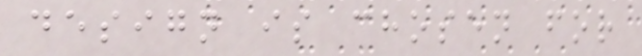design is chosen for
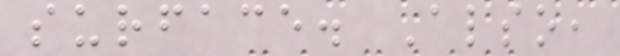surface. Also,
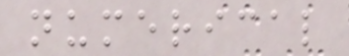numerical
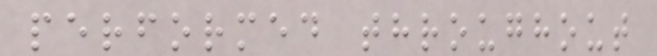performed throughout
